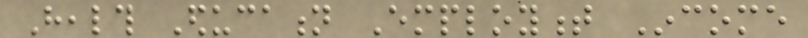Health Education Employment Income
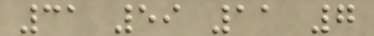31 59 11 7
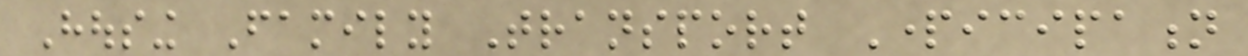Housing Family Transport Participation
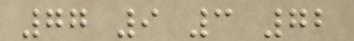77 9 3 72
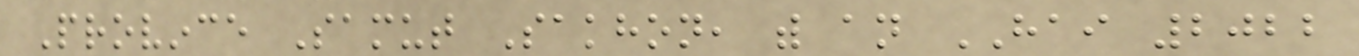Province Samut Sakhon, with an HAI 2022
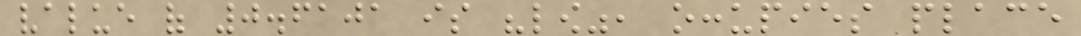value of 0.6101 is "low", occupies place
